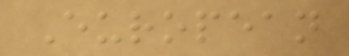European
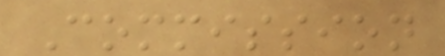Commission
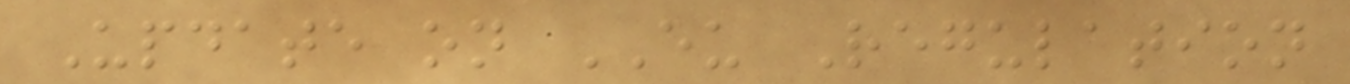Update on EU Regulation
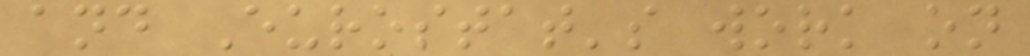and Eurostat's work on
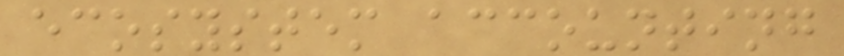ecosystem accounting
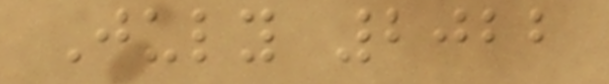July 2022
